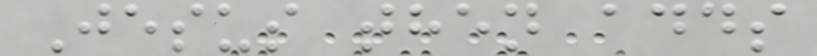Jesus then adds
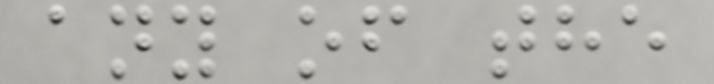any of the
